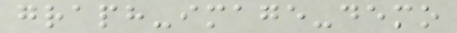graph-image-demo
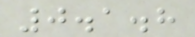0.1.8
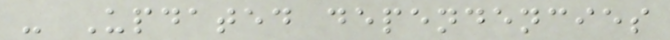- Updated dependencies
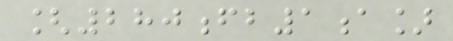[280fb1a]
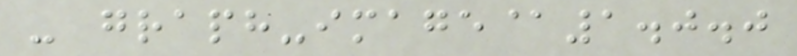- graph-image@1.0.0
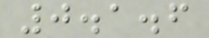0.1.6
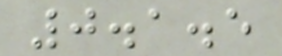0.1.5
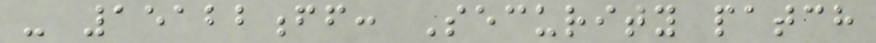- 15122ff: Security patch
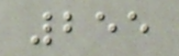255
